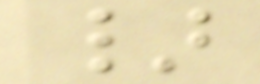}
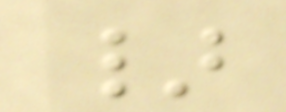}
